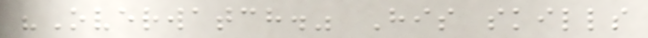"Overwatch." His skills
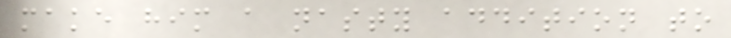make him a nasty addition to
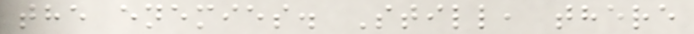the enemies. Still, there
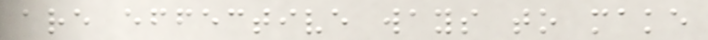are effective ways to make
